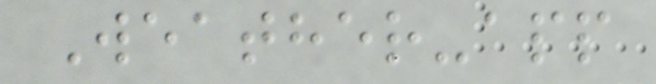Weather-app
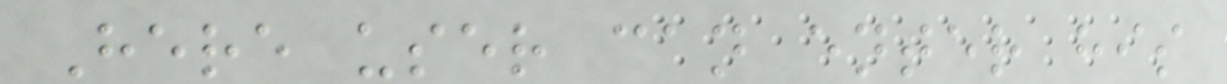Here user can enter his
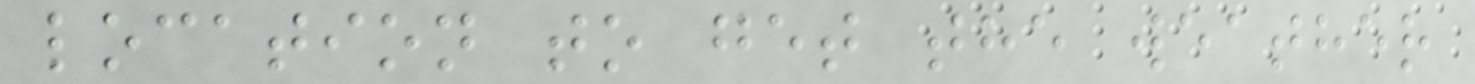location to get the weather
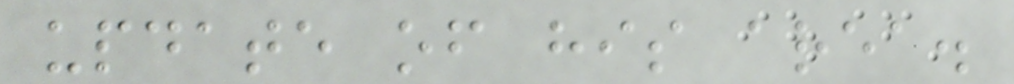update of his area.
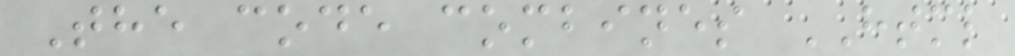The code combines HTML
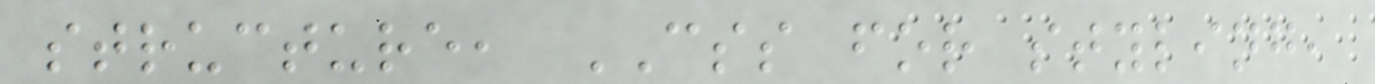structure, CSS for styling,
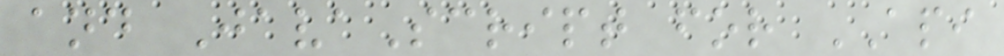and JavaScript for API
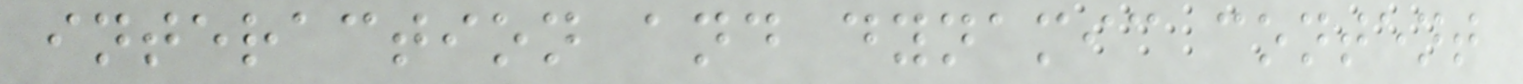interaction and dynamic content
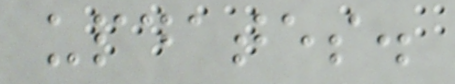updates.
